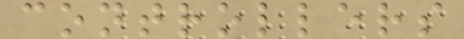controllers
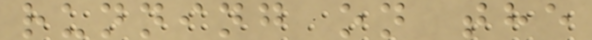running on the
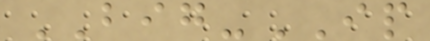BIG-IP
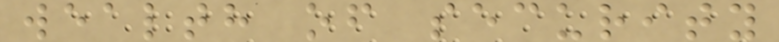wealth of security
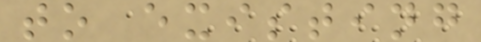to existing
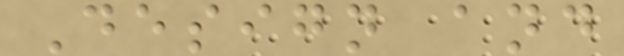Design and
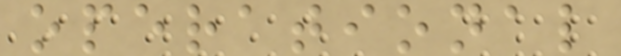operational
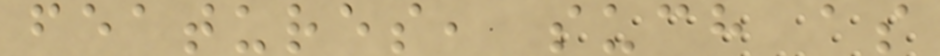features, such as
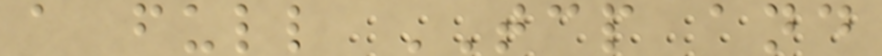a full TCP and
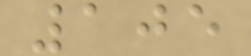105
